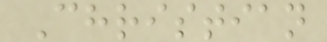Christian
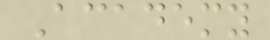Academy
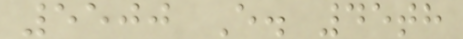5500 E. 45th
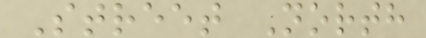Street North
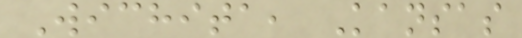Wichita, Kansas
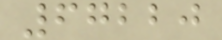67220
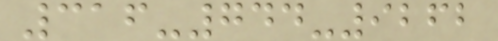316-744-9262
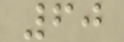60
